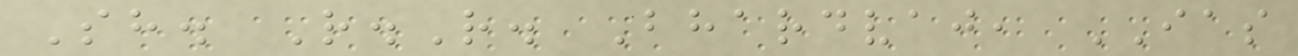Sh. R.R. Bhardvaj, IAS
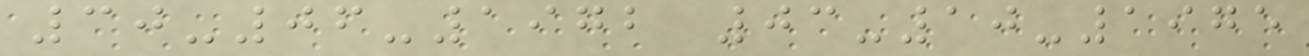30-06-1972 03-10-1975
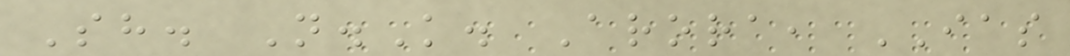Sh. N.K. Arora, IAS
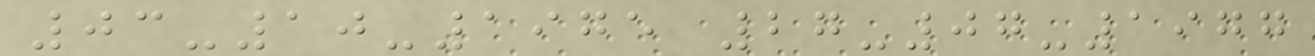03-10-1975 27-07-1977
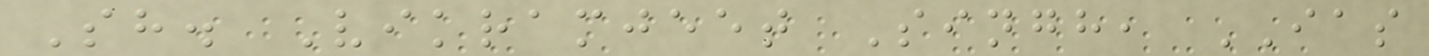Sh. Vikramjeet Singh, IAS
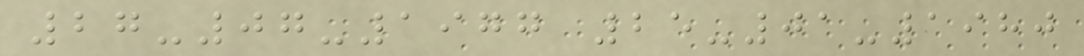27-07-1977 25-01-1980
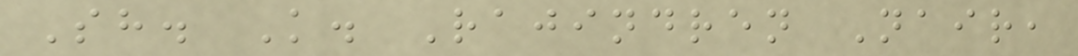Sh. K. Rajindren Nair,
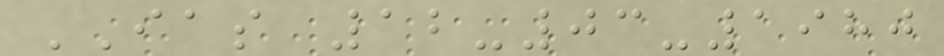IAS 12-03-1980
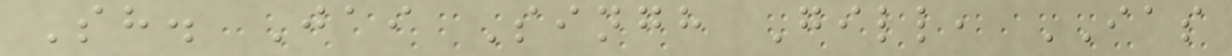Sh. Jai Singh Gill, IAS
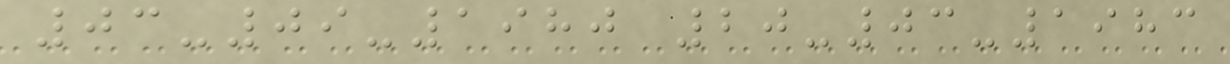03-09-1980 20-03-1983
